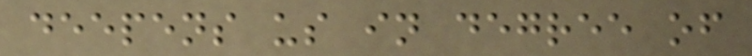deepens us in degree of
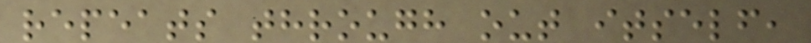repeats through out itself,
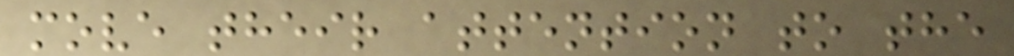move their attention to the
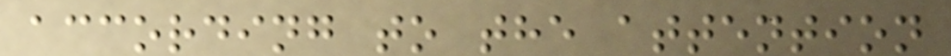according to the attention
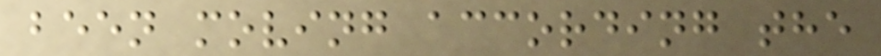been moving according the
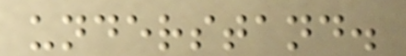understand.
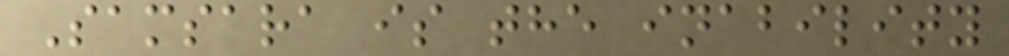Samsara is the inability
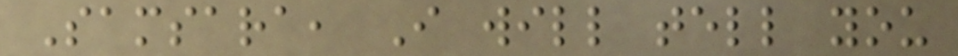Samsara, I will tell you
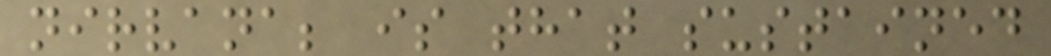nirvana; is that sustained
